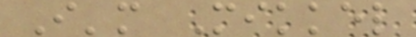I'm Mikkel
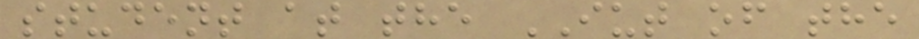student at the IUT of the
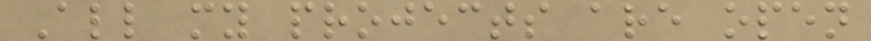All my projects are open
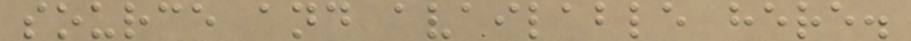source and available here.
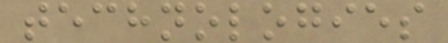technologies
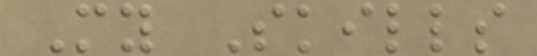My Skills
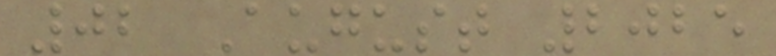02 August 2025
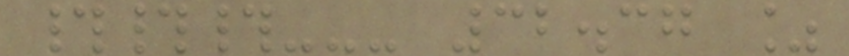###--- 32.37 %
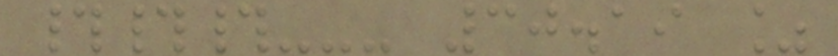###--- 30.19 %
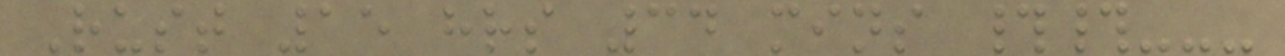Rust 15 hrs 34 mins ##---
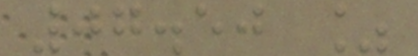07.50 %
